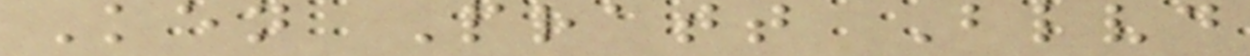Ken Pratt Blvd
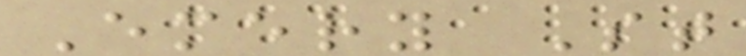Emery St
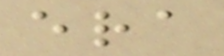era
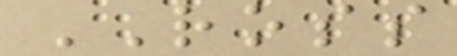ROSS
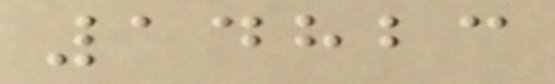14823
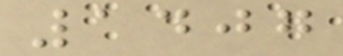1407
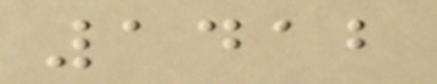1412
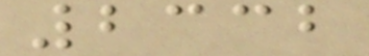2332
